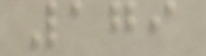179
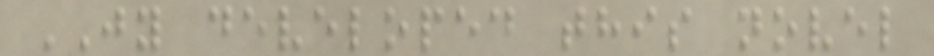JY developed this novel
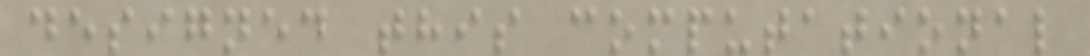designed this computational
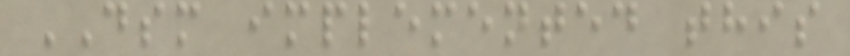DSM implemented this
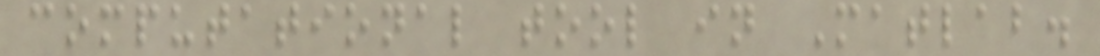computational tool in Matlab.
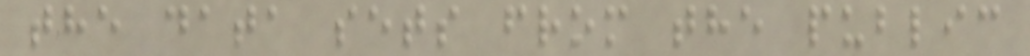the data sets from the public
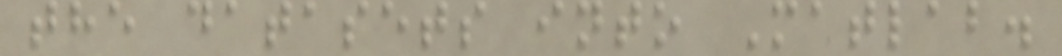the datasets into Matlab.
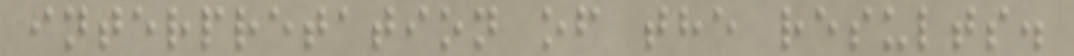interpretation of the results.
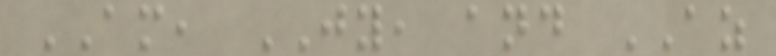AM, JY, and AZ
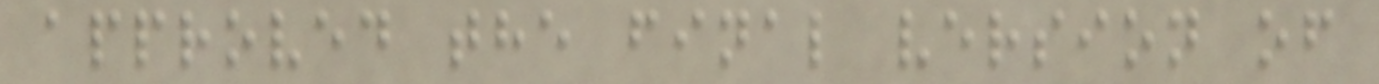approved the final version of
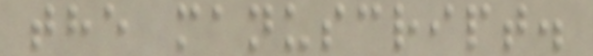the manuscript.
